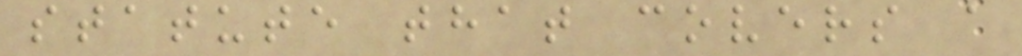statute that covers a
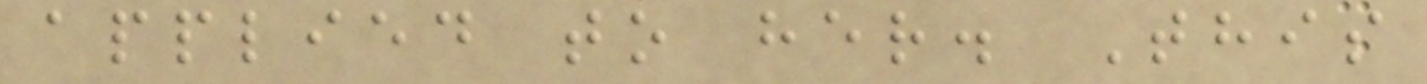applied to her. This
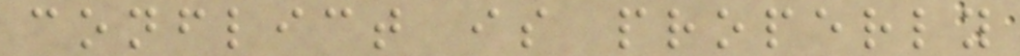conflict is properly
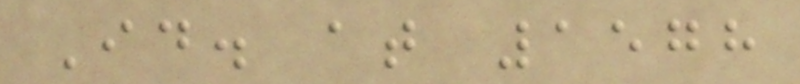Id. at 1578
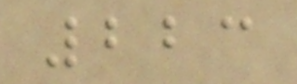223
